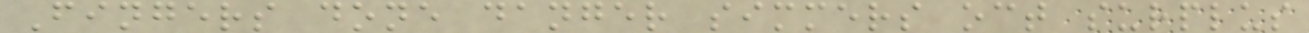Fingers done danger simmers oct surplus
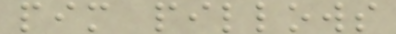pim pillows
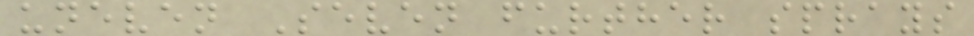uneven Seven further sprays
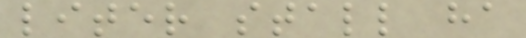liter stall ha
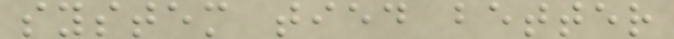system tied better
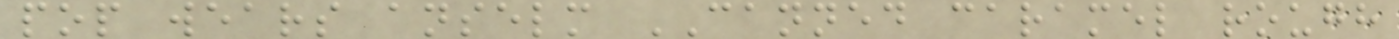pop wears anselm CANNED caramel rough
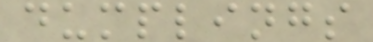dumplings
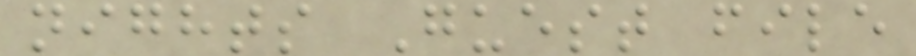nights Guest file
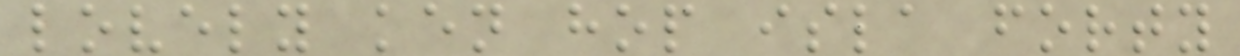lovely ken hop isla forty
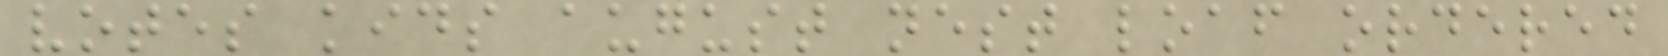votes kids august nest loaf ordered
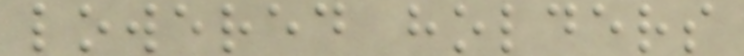lowered holders
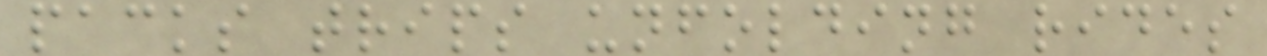packs trips unfolding rides
